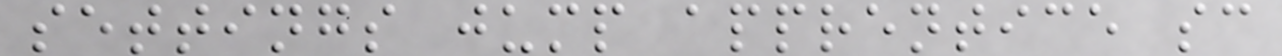settings jump apprentice sc
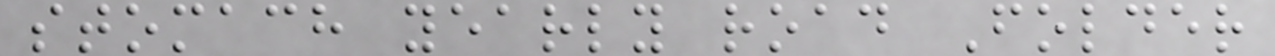stomach yearly road Folder
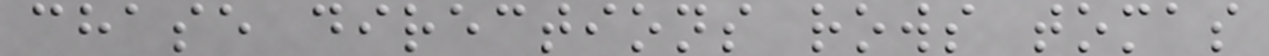chase directions rows tomas
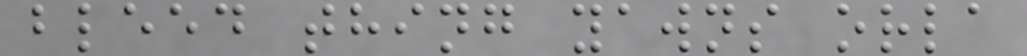bleed thing yawns orla
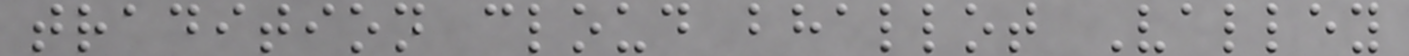tradition cloud bhallot Valley
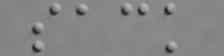sack
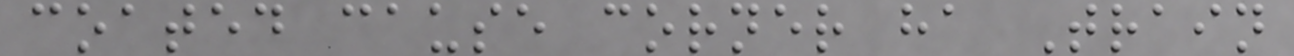coated cause corner ha Train
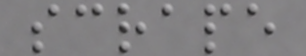scrape
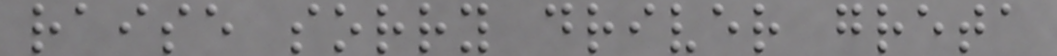raise sorry driver greta
